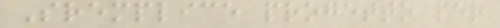Sremplice progetto per
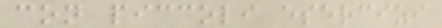con piccoli esercizi
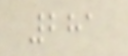281
